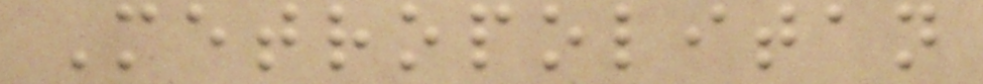Metropolitan
